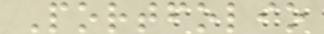Portfolio
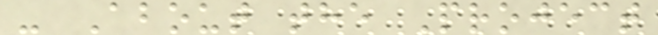- About the Project
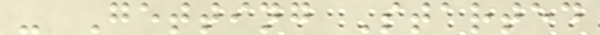- Getting Started
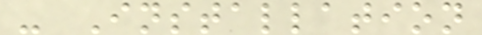- Installation
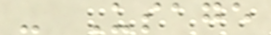- Usage
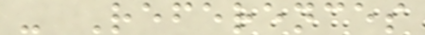- References
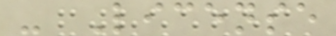- License
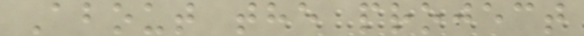About the project
